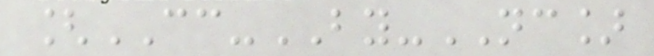[CC-BY-NC]
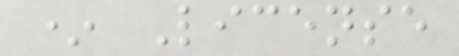* License
